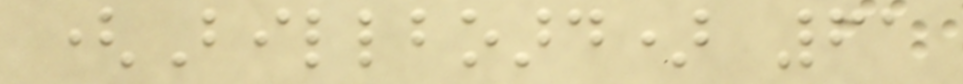(Billboard) 61
